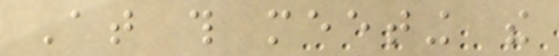At this meeting the
